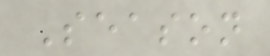Season
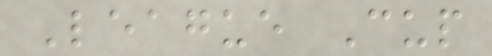League Cup
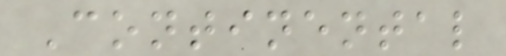Continental
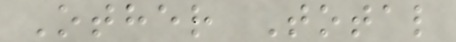Other Total
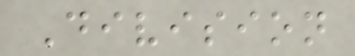Division
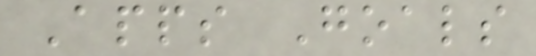Apps Goals
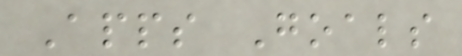Apps Goals
